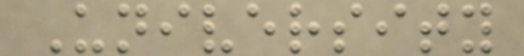University
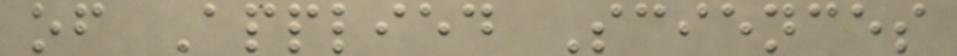of Applied Sciences
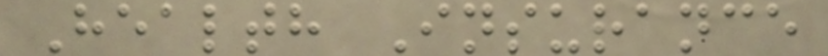Health Insurance
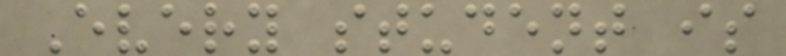Every student is
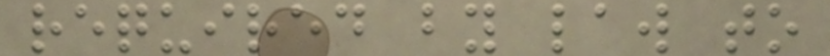required by law to
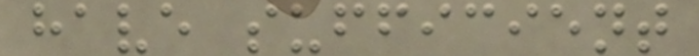have sufficient
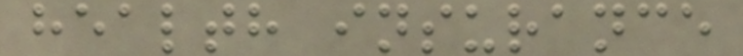health insurance
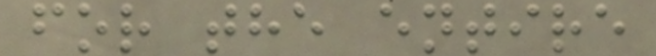for the entire
